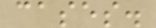cases.
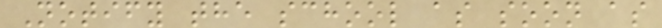Notify the school as soon as
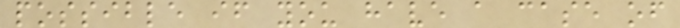possible if you have a case of
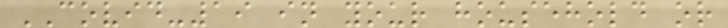COVID-19 in your household or
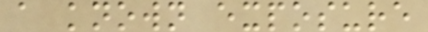a known exposure
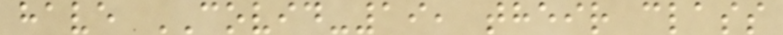have COVID-19, their class
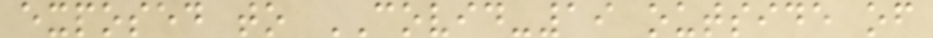exposed to COVID-19 outside of
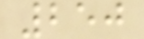250
